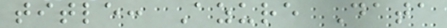title: Azure Data
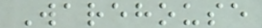Warehouse
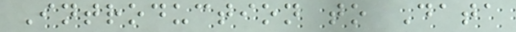Introduction to Data
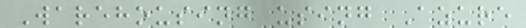Warehousing using Azure
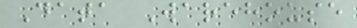Data Warehouse
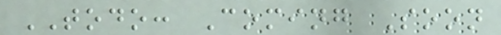TODO: Coming Soon
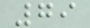79
